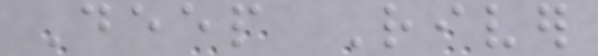Deep River
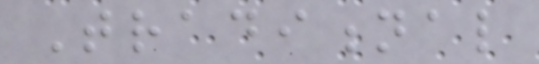Traditional
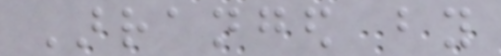Arranged by
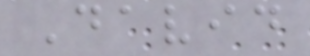David
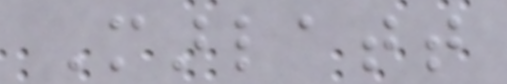Marlatt
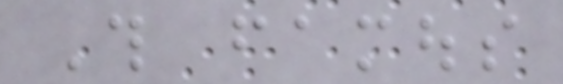This famous
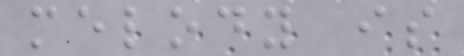melody is
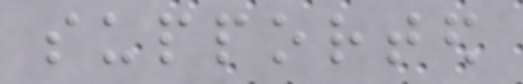supported
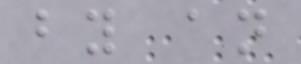by an
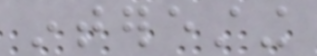interesting
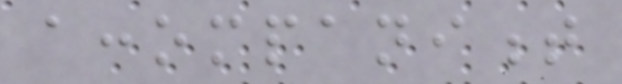accompaniment
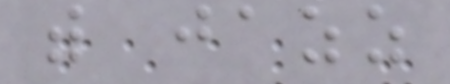with jazz
